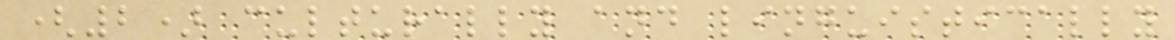(2) culturally and linguistically
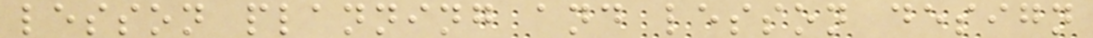lesson planning and lesson design
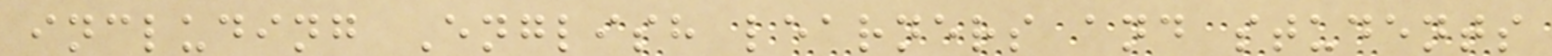including English learners and students
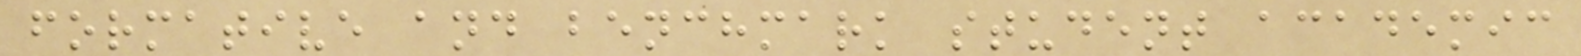formative and benchmark student academic
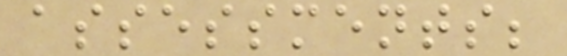assessments;
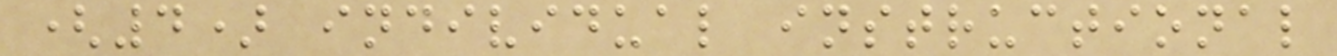(4) individual instructional
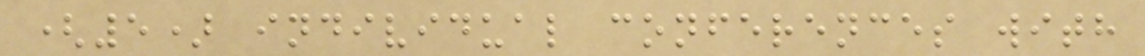(5) individual conferences with
